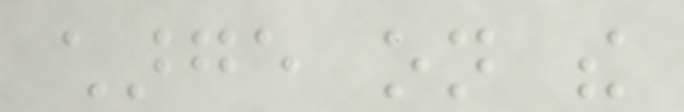charge on the
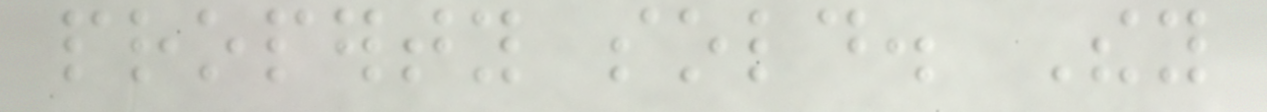property sold. They
